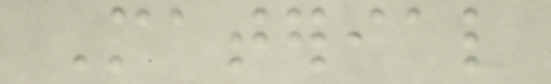Material
